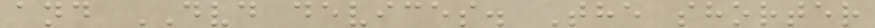and DVD devices. The shorter
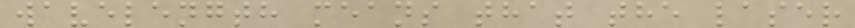wavelength means that the laser
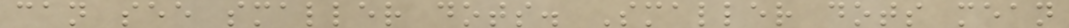can see smaller dots. Smaller dots mean
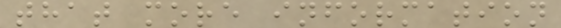that more information
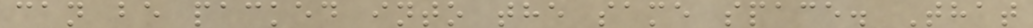can be packed into the same space. That
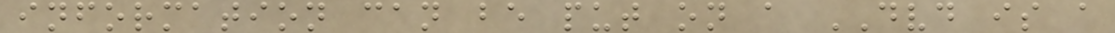information can be put on a DVD is a
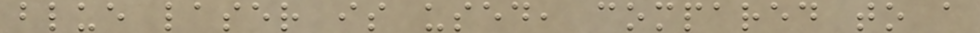blue laser is used, compared to a
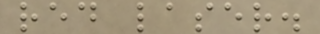red laser.
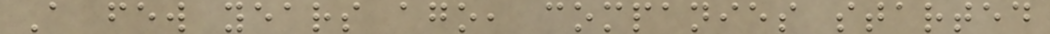A few years ago, companies started
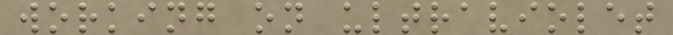working on ultraviolet
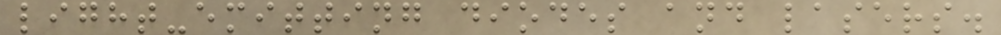light-emitting diodes and lasers.
